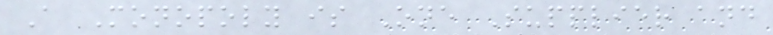A Monopoly is One Supplier and
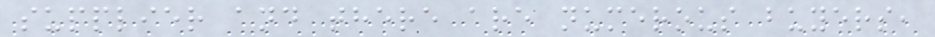supplier and there are numerous buyers,
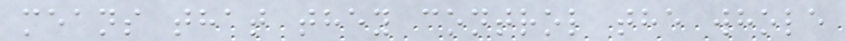means that they control the whole
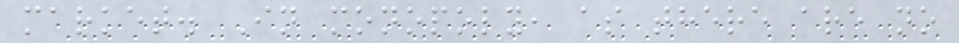market. In monopoly, as there are no
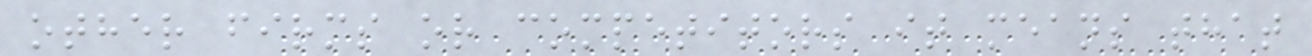other firms or competitors it means that
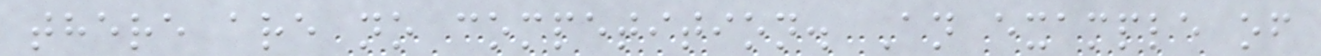there are no competition. An example of
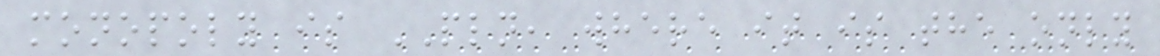monopoly is PLN, where it is the only
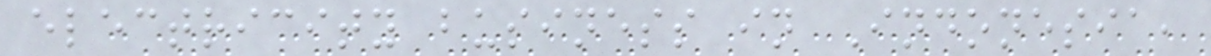electricity business in Indonesia,
